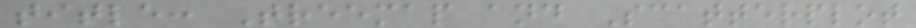title: Treemap and Scatterplot
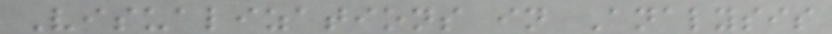Visualizations in Analysis
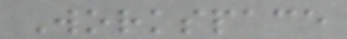Workspace
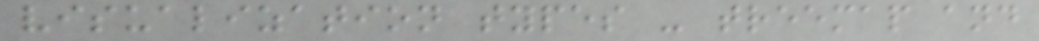visualization types - treemap and
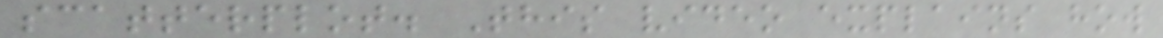scatterplot. This video explains how
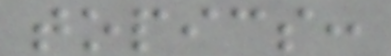topics:
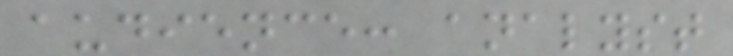audience: analyst
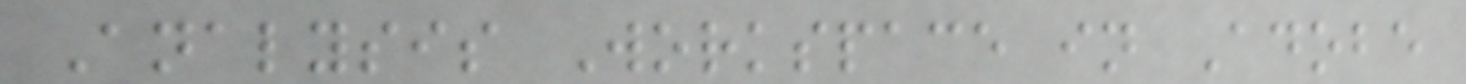Analysis Workspace in Adobe
